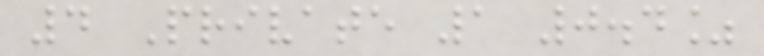4 Private 1 0.4%
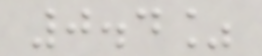0.4%
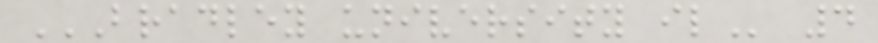BRADLEY UNIVERSITY IL 4
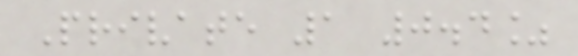Private 1 0.4%
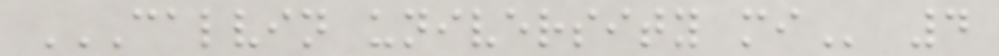CALVIN UNIVERSITY MI 4
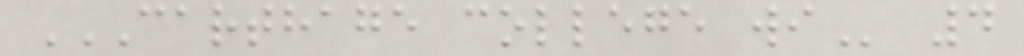CARTHAGE COLLEGE WI 4
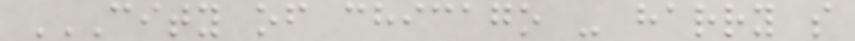CITY OF CHICAGO - HARRY S
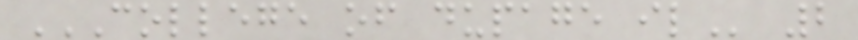COLLEGE OF DUPAGE IL 2
